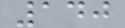140
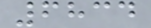6834
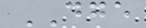DGE
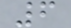6
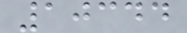10344
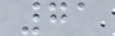71
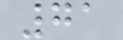71
